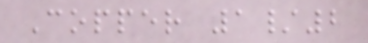Copper 1/2
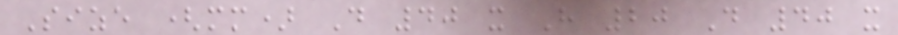Size (mm) D 40 x H 20 D 40 x
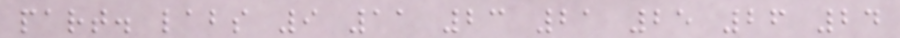part. labs 9 11 23 21 25 26 24
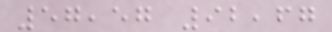57,57 92,67
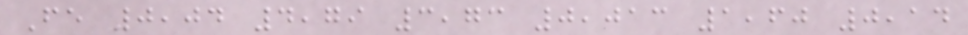Fe 0,04 4,79 3,73 0,013 1,60 0,14
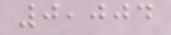0,004
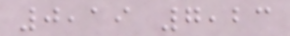0,19 7,23
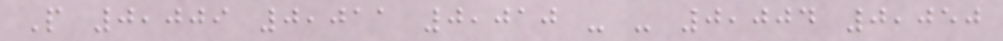P 0,009 0,011 0,010 - - 0,004 0,050
